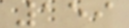159
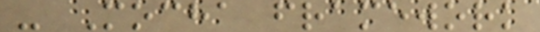- Mocha framework
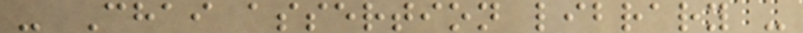- Chai assertion library -
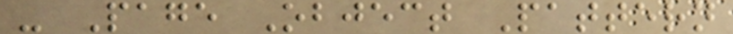- Page Object Pattern
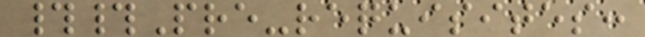##Pre-requisites:
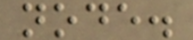node.
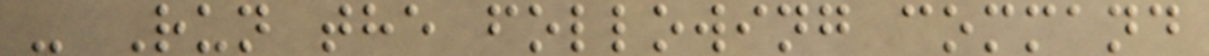- Run the following command
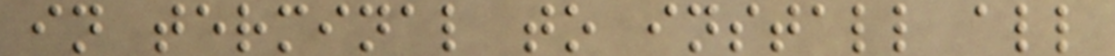in terminal to install all
